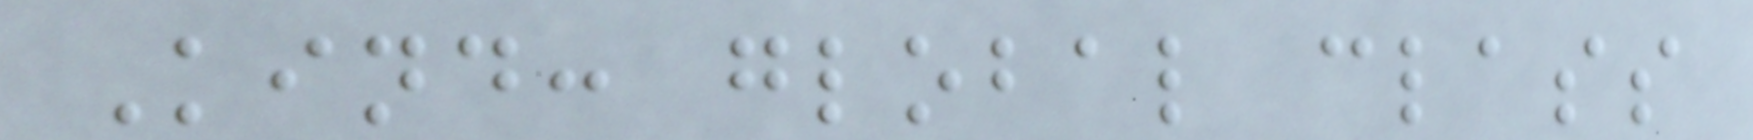Kind: global class
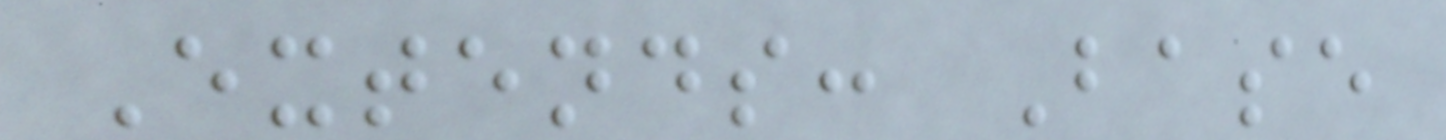Extends: Base
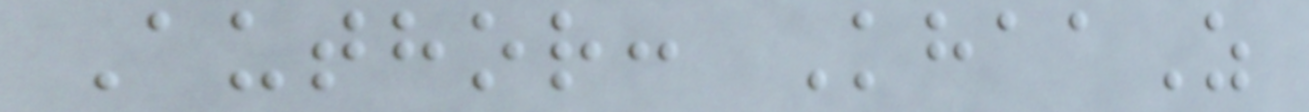Author: KhaaZ
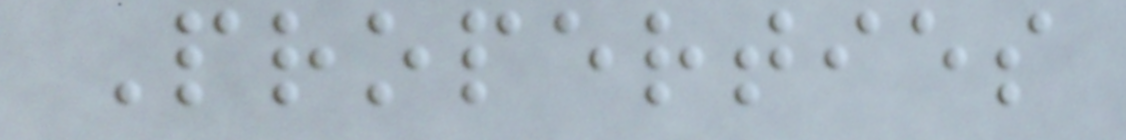Properties
